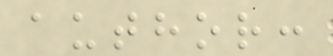author:
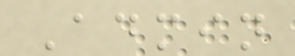Admin
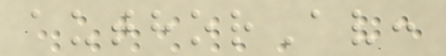authorAv:
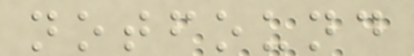notfound
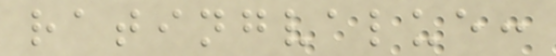ratingvalue:
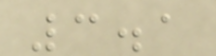3.1
